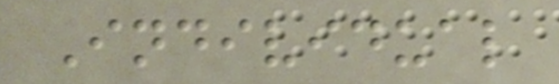Individual
